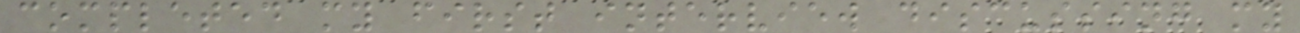completed my first interview discussing my
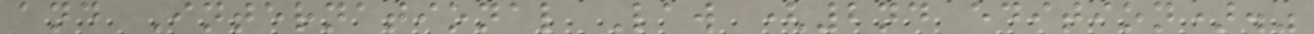and International Law (2nd edition)."
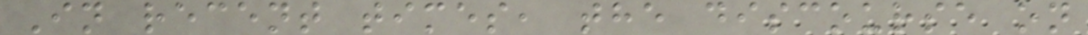In recent times, the discourse on
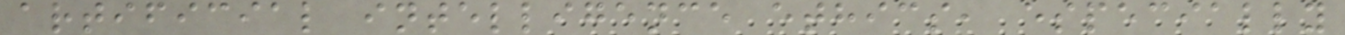artificial intelligence ethics, especially
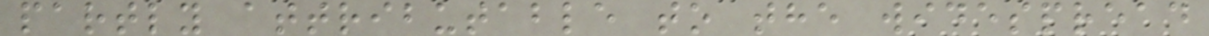partly attributable to the widespread
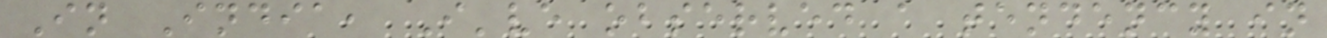In India, I've observed a tendency in
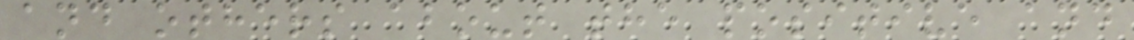and others about the positive and
